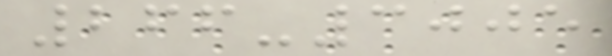266-3005
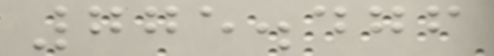775.476
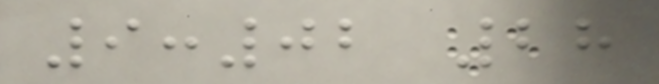9:02 28
